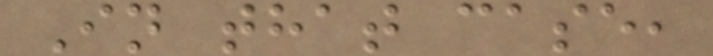In that case,
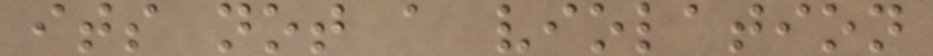its not a violation
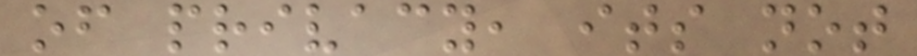of privacy, its not
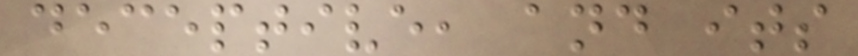deceptive, and its
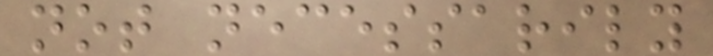not necessarily
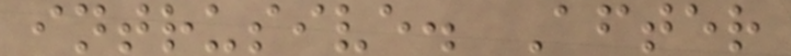intrusive. After
